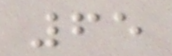65
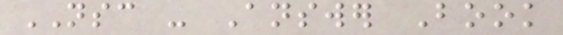NSC - Answer Book
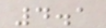4.1
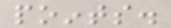points.
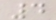4
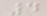4
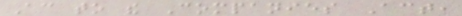According to the Companies Act,
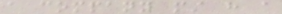a company must have a
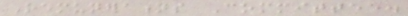Remunerations Committee.
